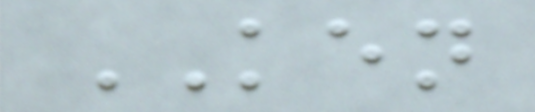KEN
